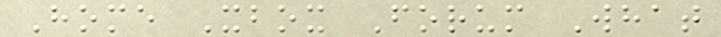Home Xbox Forum What
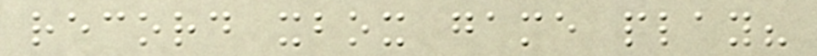record xbox game play?
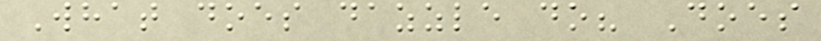What does dazzle do? Does
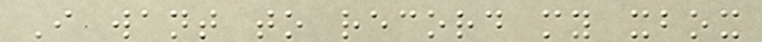I want to record my xbox
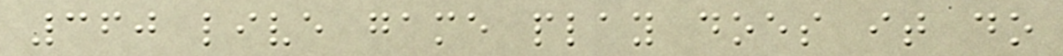360 live game play does it do
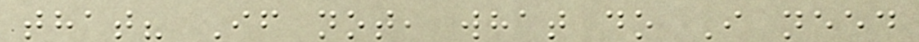that? If not, what do I need
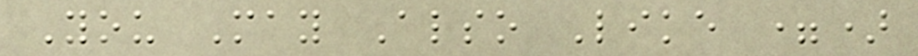You May Also Like =)
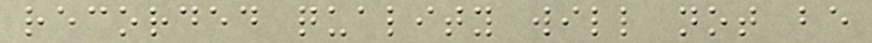recorded quality will not be
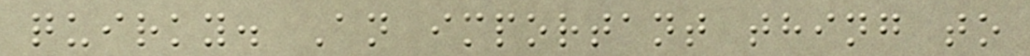quirky. An important thing to
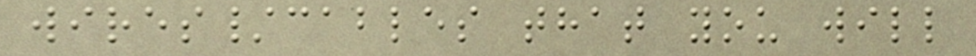wires/cables that you will
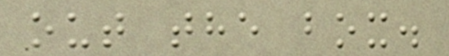out the box.
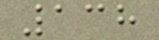138
